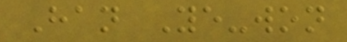Han Ye-won
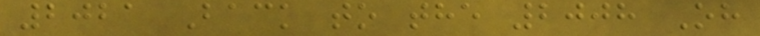2021 Back to the 2008 Oh
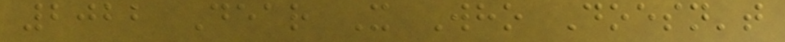2022 Dear X Who Doesn't
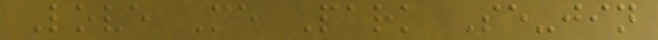Love Me Park Se-jin
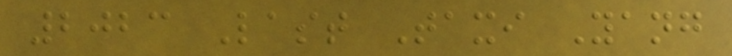2023 Last Taxi Yang
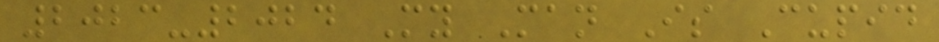2023-2024 My Man Is Cupid
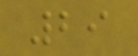29
